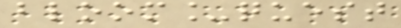bloom_quest
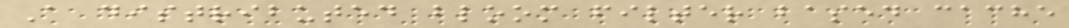A distributed bloom filter based cache
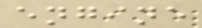engine
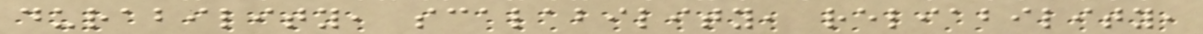durability, scalability, reliability,
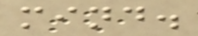mind.
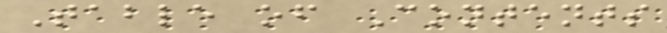Table of Contents
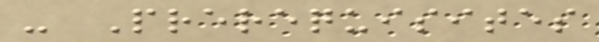- Prerequisites
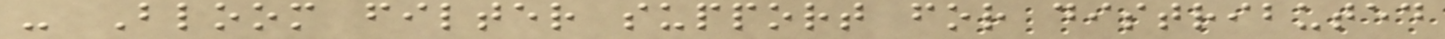- Bloom filter support for distributed
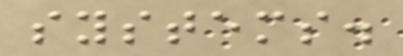systems.
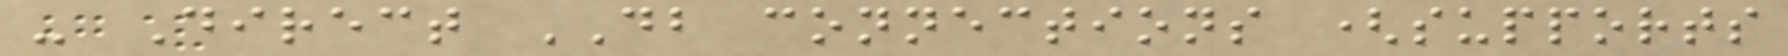- Direct DB connections (supports
